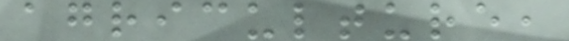agriculture,
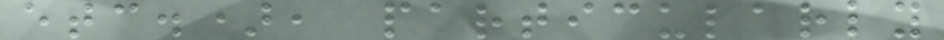etc.), particularly
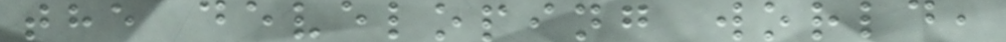the developing world,
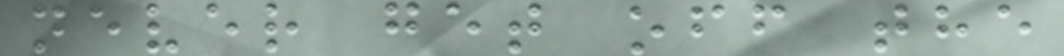never get off the
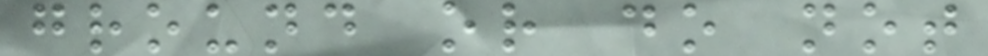ground or do not
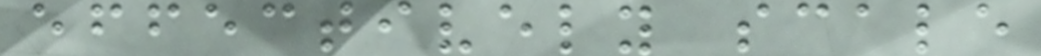effectively scale
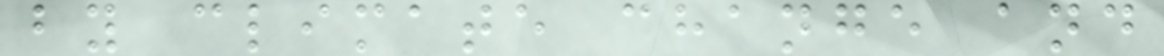by climate change and
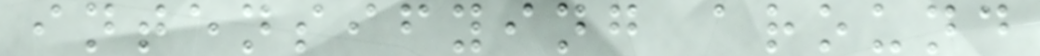intensifying around
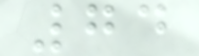74
